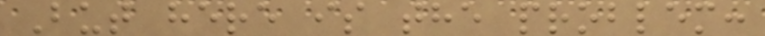But here is the problem:
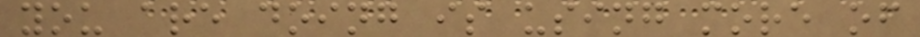you are doing is using more of
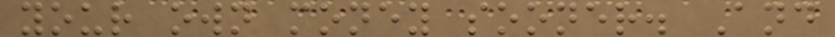your own money sooner. And
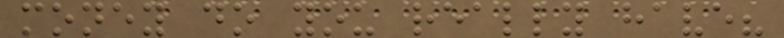money do you really have?
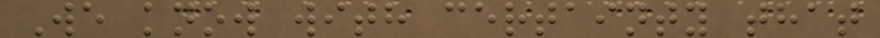We know with certainty that
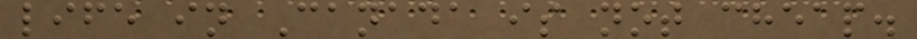life in Canada is not cheap.
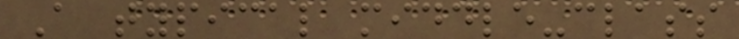A typical middle-class
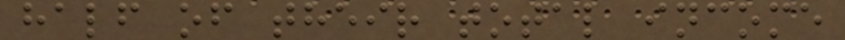half of their total income
